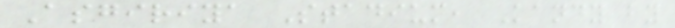Asgiriya Stadium, Kandy by
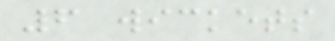6 wickets
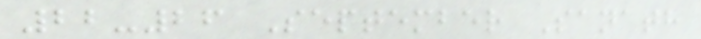22-26 September Sanath
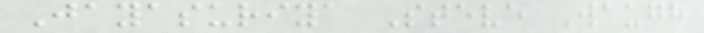Jayasuriya Steve Waugh
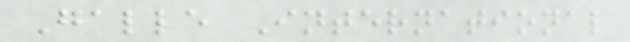Galle International
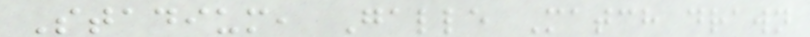Stadium, Galle Match drawn
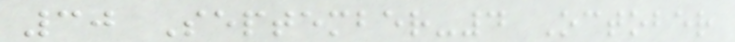30 September-4 October
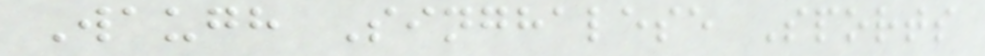Waugh Singhalese Sports
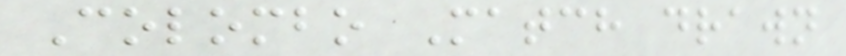Colombo Match drawn
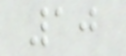10
